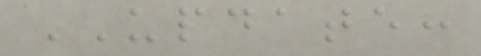UPDATE:
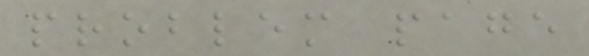problem page
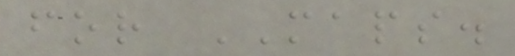for MAPS.
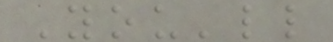You'll
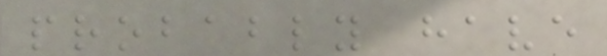probably have
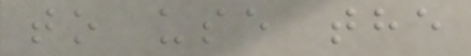to use the
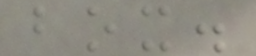box.
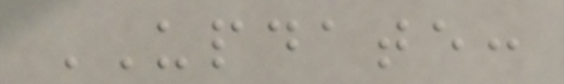UPDATE:
